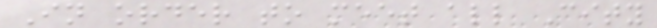In order to meet all City
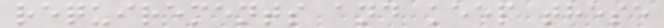requirements and keep these
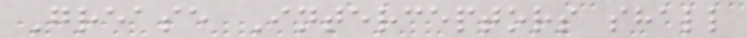Grease Interceptors shall
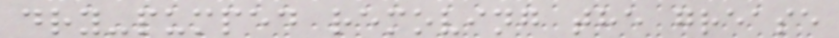dry-pumped removing the grease
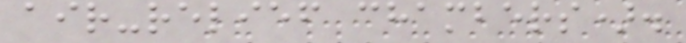air-relief chambers).
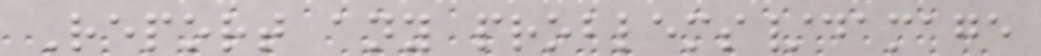Report any problems/damage
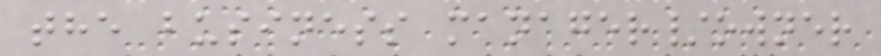the business manager/owner
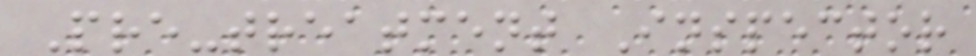Pre-treatment Inspector
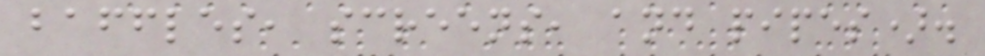baffles, screens, and pipes).
